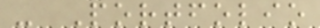- Portfolio
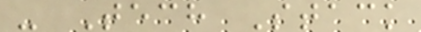- Tech Stack
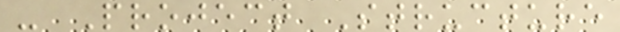- Project Structure
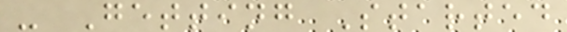- Getting Started
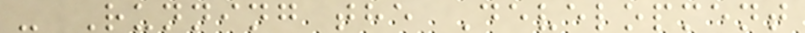- Running the Development
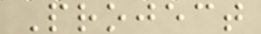Project
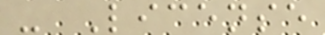- License
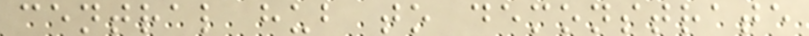central hub to demonstrate
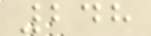248
